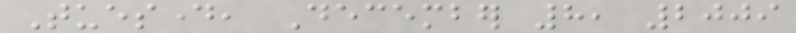Tuesday, December 8, 2009
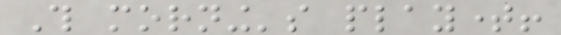This morning's playtime!
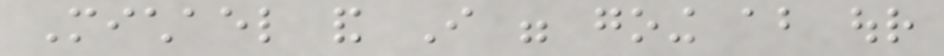Michael and I were going about our
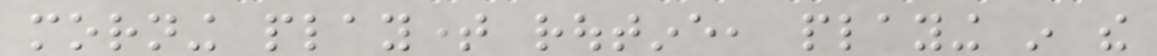morning playtime routine, playing in the
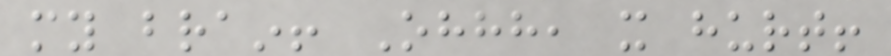my brain! Ohhh, it hurt!
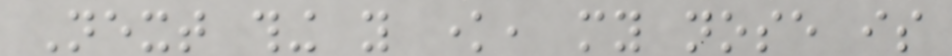Next thing you know, my nose is
